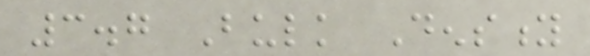3.7 Bulk Density
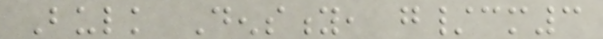Bulk Density, g/cm3
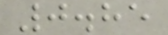0.85
